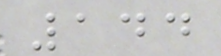144
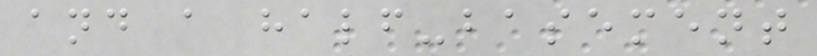and a half-basement
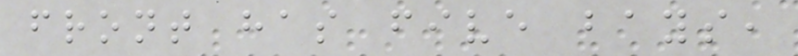front has five bays,
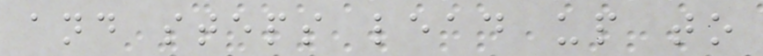and steps lead up to
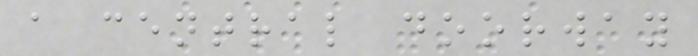a central doorway
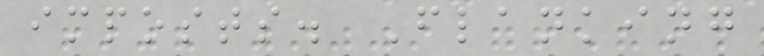imposts. Flanking
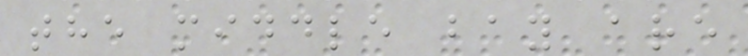the middle bay are
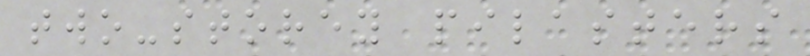two-storey pilasters
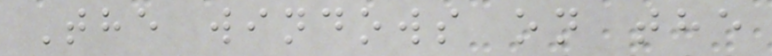The windows on the
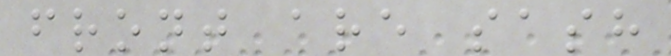front are sash
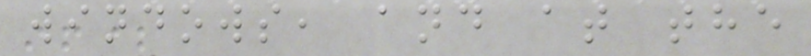windows, and at the
